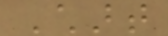Chart
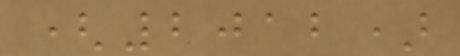(2012)
